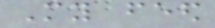My feed
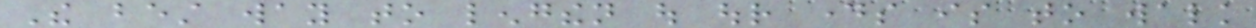The best way to lengthen out our days is to walk
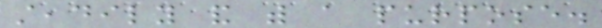steadily and with a purpose.
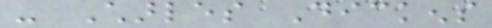- Charles Dickens
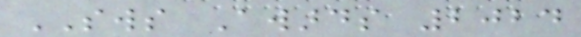SWS Awards 2024
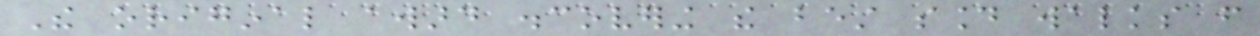The original award discovering the best sound walks from
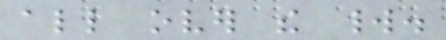all over the world.
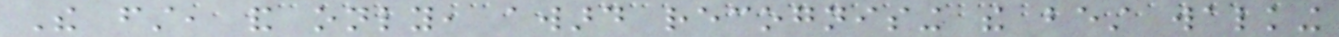The first, and only, award recognising the best walking
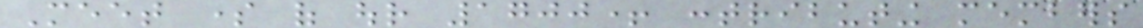Meet some of our 1700+ contributing members
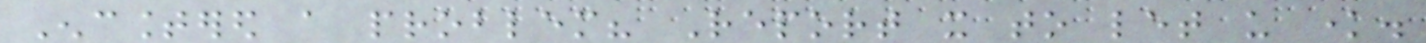Encountered a problem? Report it to let us know.
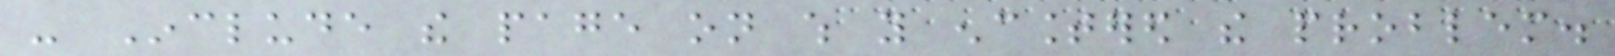- Include the page on which you encountered the problem.
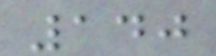140
